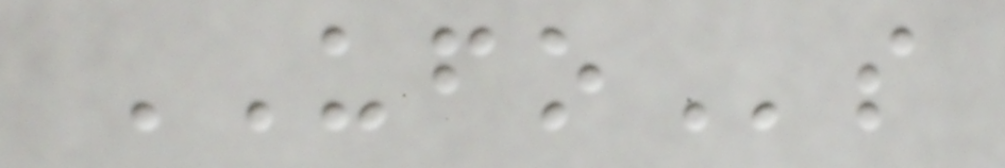UFOs
